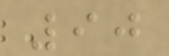90
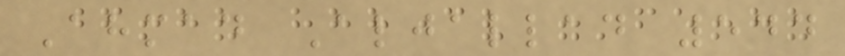Ahmad Aljallad 544
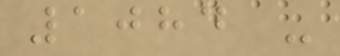1084 -
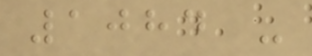1084 -
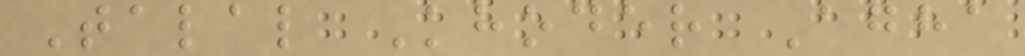Talal Khoder Agha
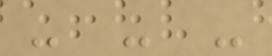- - -
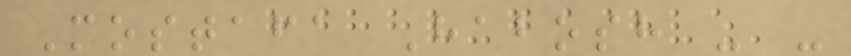Mostafa Habosh - -
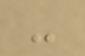-
